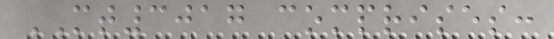MT3017 comprises:
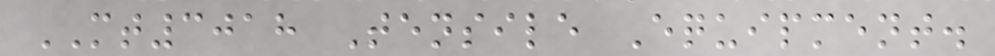MT3018 Tensile Equipment.
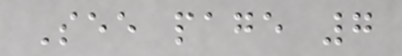See page 7
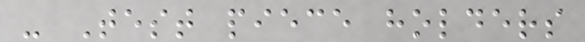- Test piece holders
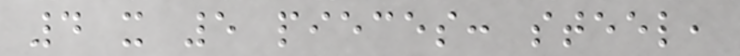4 x 5 pieces: steel,
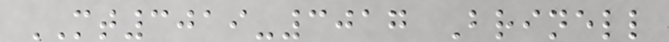MT3019-3017 Brinell
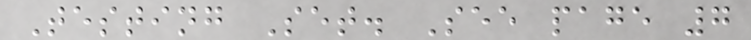Testing Set. See page 7
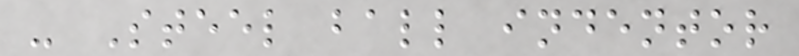- Steel ball indentor
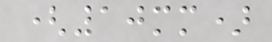(10mm)
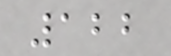122
